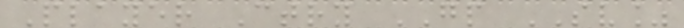Player Ctry GP SV%
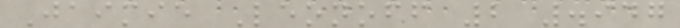Jaimie Leonoff 2 .947
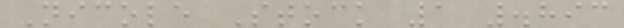Nicole Stock 1 .893
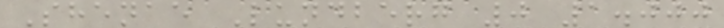Shenae Lundberg 0 1.000
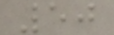50
